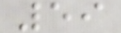59
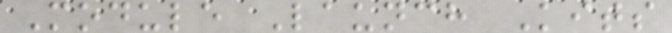Module Launch Kits
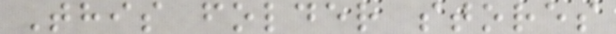This folder stores
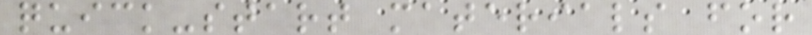quick-start materials for
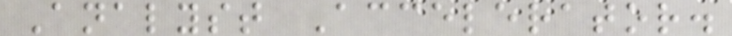Analyst Accelerator.
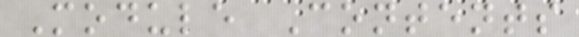Module Contents
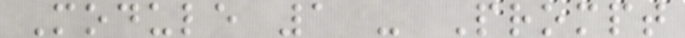Module 1 - Prompt
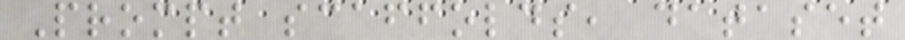Prompt scaffolds, dataset
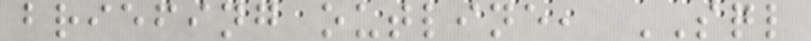briefing outline, SQL
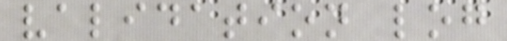validation log
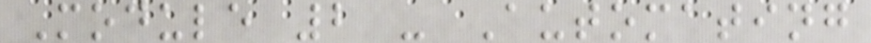Module 2 - Automating
